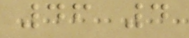46 4
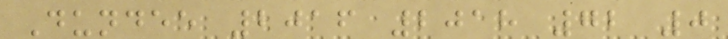Dundee 2016 2018 72 0
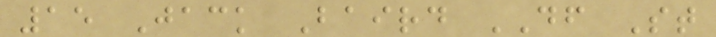15 Jack Baird DF St
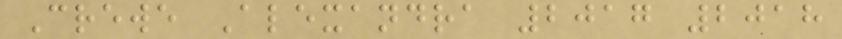Crewe Alexandra 2017 2018
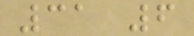31 6
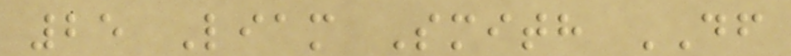25 Liam Smith DF
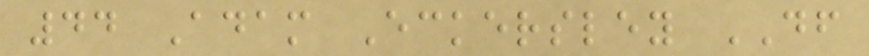44 Adam Eckersley DF
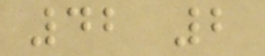42 2
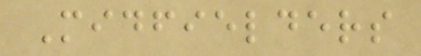Midfielders
